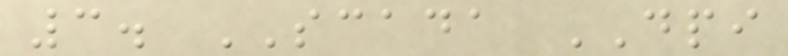3. SCADA DPI
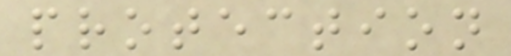protection
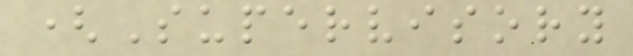(Supervisory
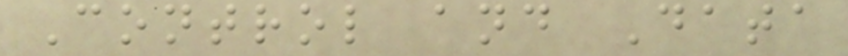Control and Data
